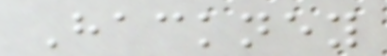Hackney
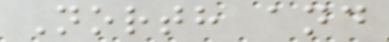North and
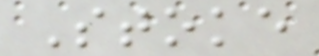Stoke
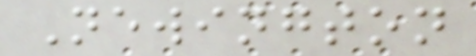Newington
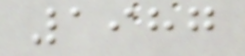1987
